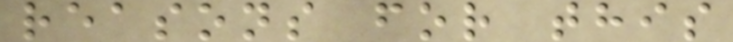reasons for this
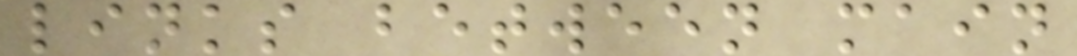links between main
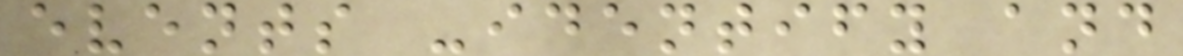events -identify and
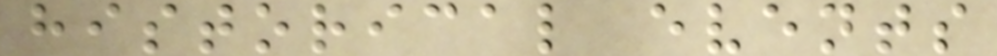historical events
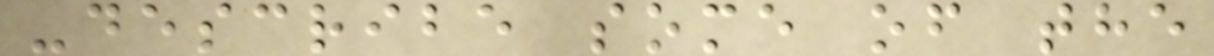-describe some of the
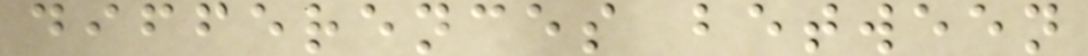differences between
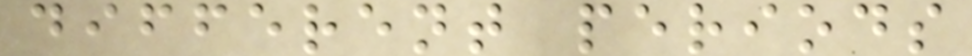different periods
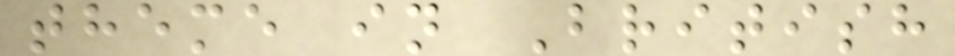theme in British
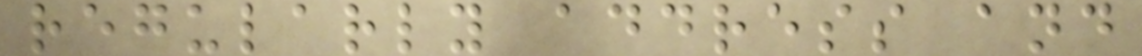regularly address and
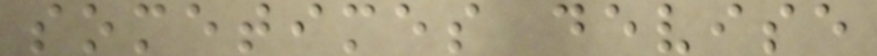sometimes devise
